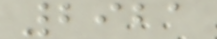2921
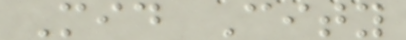Mid City
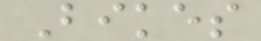Bikes
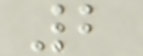2
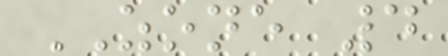ZONE 4
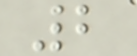2
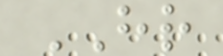HR
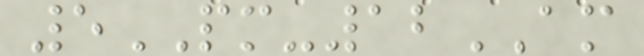5PM-12AM
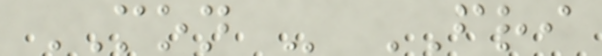MON - FRI
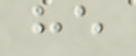he
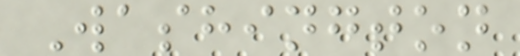Washington
